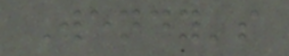Wendy's
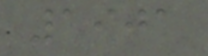1901
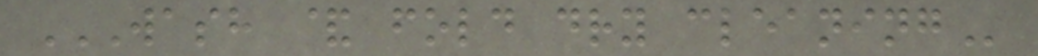WASH & FOLD DRY CLEANING
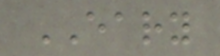EARY
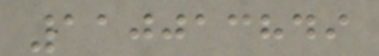110013849
